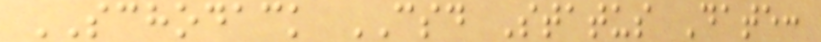SCHODACK CSD Status Date:
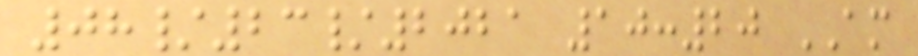08/23/2021 10:20 AM
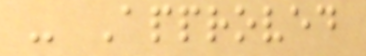- Approved
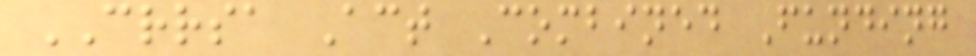CRRSA Act Combined Funding
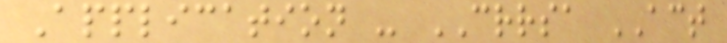Application - CRRSA ACT
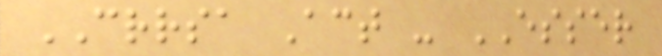CRRSA Act - ESSER
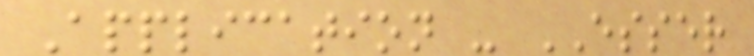Application - ESSER
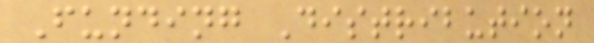Funding Distribution
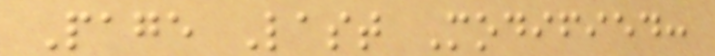Page Last Modified:
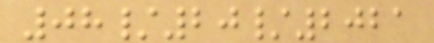08/20/2021
